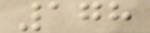178
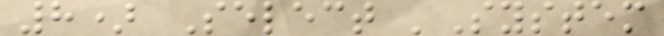8) Select 'System
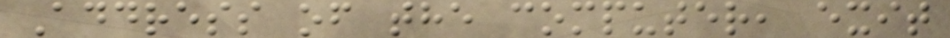Address of the computer, exit
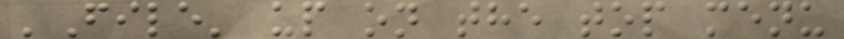'File' up on the top menu
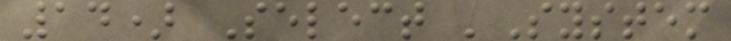14) Select 'System
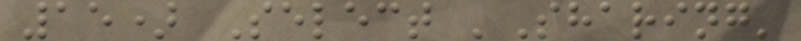15) Select 'Sharing'
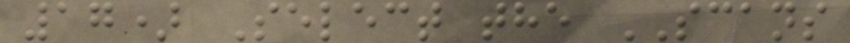17) Select the SCANS
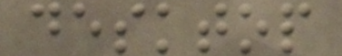desktop
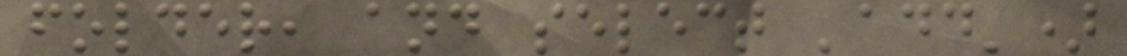folder, and select 'add')
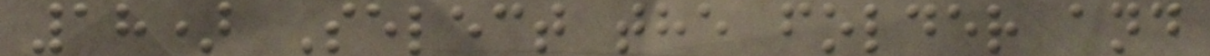18) Select the folder and
